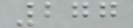277
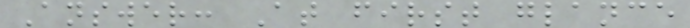Answer: At first glance
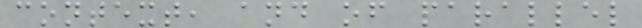context, and of parallel
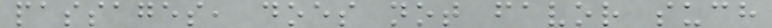passages, does not favor such
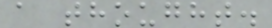a thought.
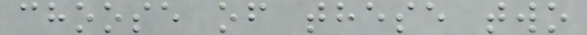choose of these two
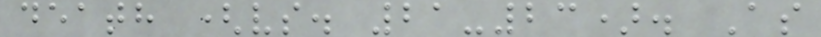death (vs. 21-23). As
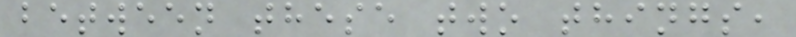between these two things,
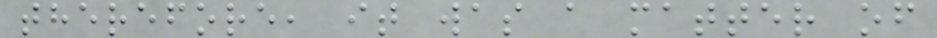therefore, it was a matter of
